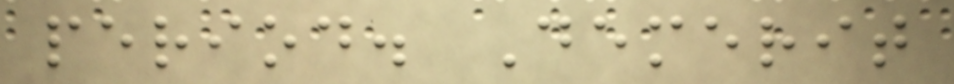period. Demerit
